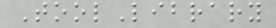ToolLibrary
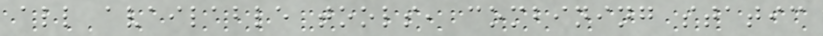all available tools, combining static
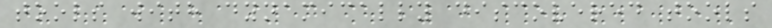tools with dynamically discovered tools
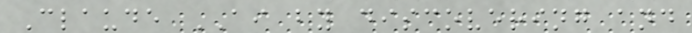Claude AI by discovering and
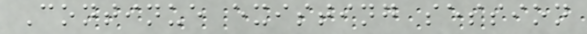Continue existing session
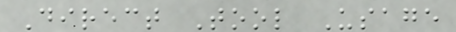Direct Tool Usage
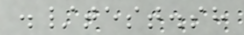./test.sh
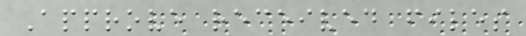Approve received files
